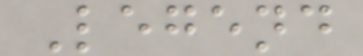Legend
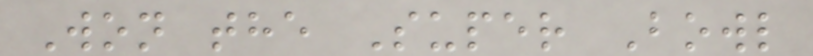Won the Super Bowl
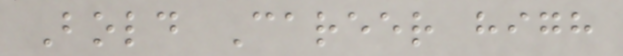Bold Career high
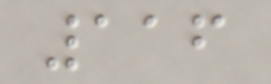116
